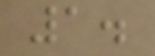1.
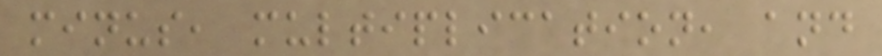minus, multiplication, and
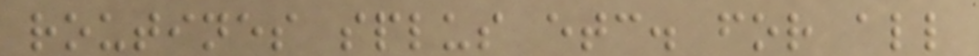routines splus etc. for all
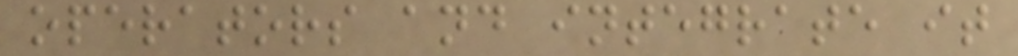operators and integrate it
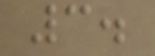3.
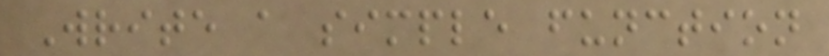Write a simple function
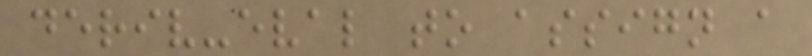deriv-eval to assign a
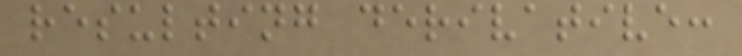resulting derivative:
